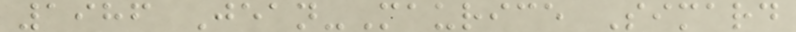1986 Jean-Maurice Simard
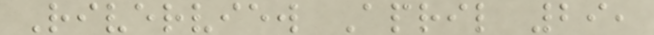Riverview April 29,
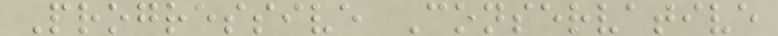Progressive Conservative
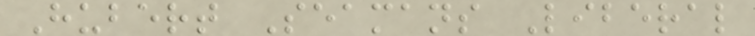Hubert Seamans Liberal
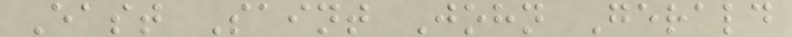East Saint John Gerald
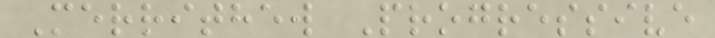Merrithew Progressive
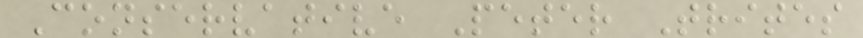Conservative Peter Trites
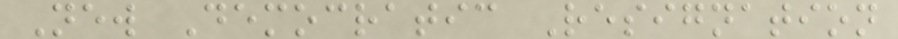New Democratic Resignation
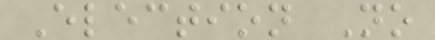Election No
